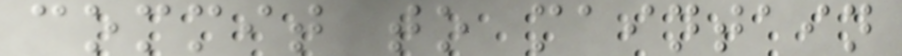commit to maintain
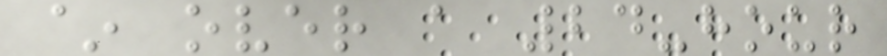~ over a 24-hour
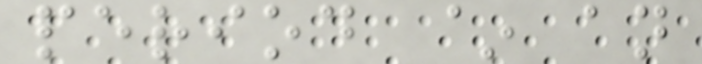period ~ an
